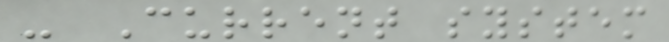- Current system
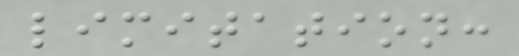limitation:
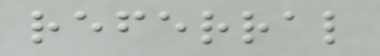referral
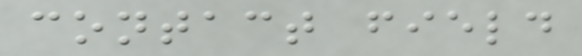contact field
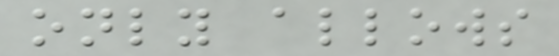only allows
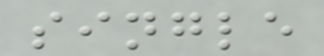single
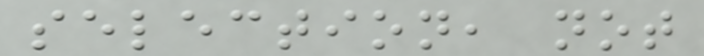selection, not
